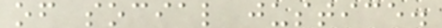of social justice.
